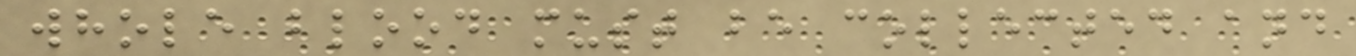whole blood must be collected and
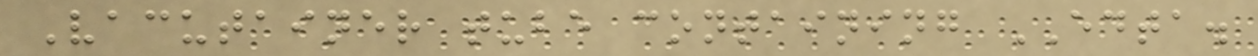Vacutainer tube containing EDTA.
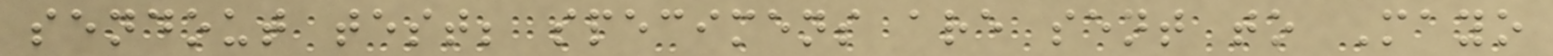sendout test; specimens are sent to Mayo
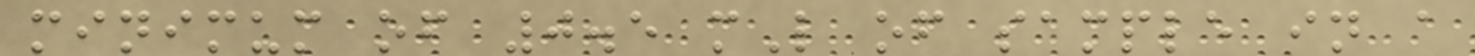minimum of 0.5 mL of sample in a
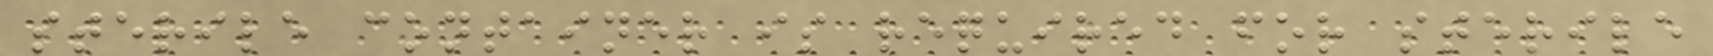sterile container is required for sterile
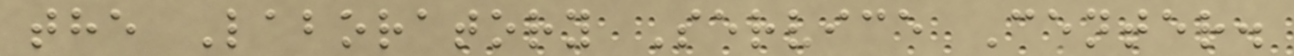the Laboratory Service Center.
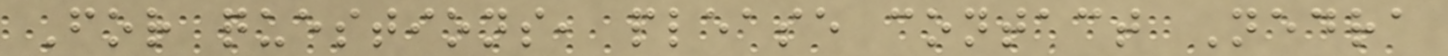For questions, please contact Nedra
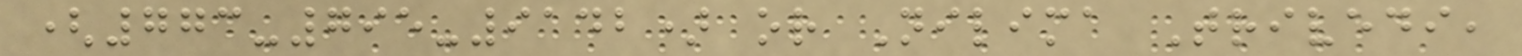(773-795-9142) or Nilima Trivedi,
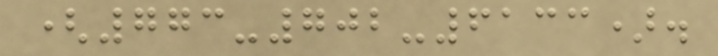(773-702-6133).
